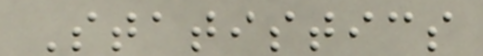Statistics
